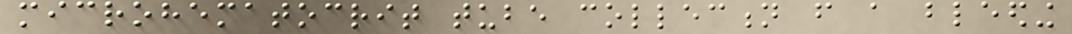microhematocrit tube collection from a bleeding
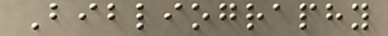Bibliography
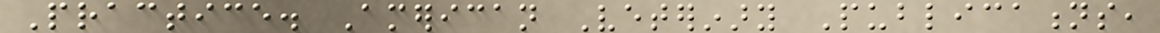Practice. American Veterinary Publications,
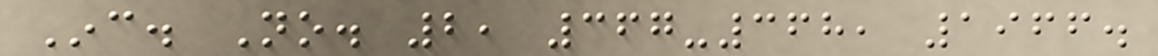Inc. No. 2, 367-368, 1966.
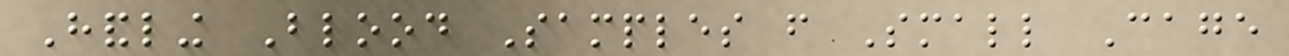Handling Blood Samples from Small Cage
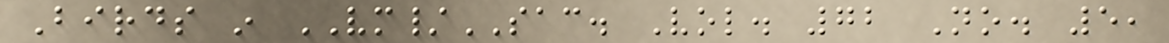Birds in VM/SAC. Vol. 72 No. 5,
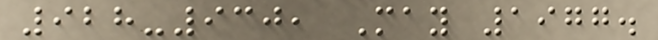928-930, May 1977.
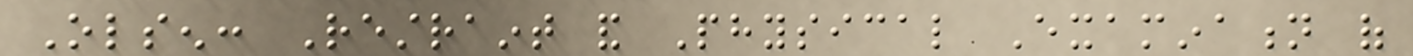Olsen: Restraint and Physical Examination of
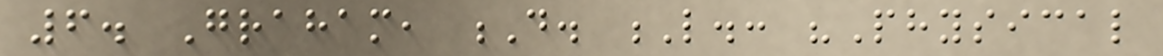6. Graham, D. L.: "Physical
